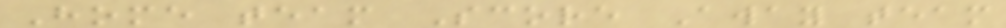Home team Score Away team
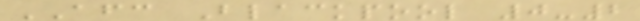AFC Blackpool 0-2
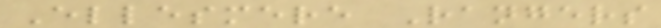Ellesmere Rangers
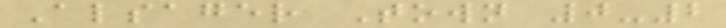Alsager Town 0-2
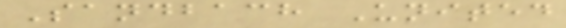Sandbach United
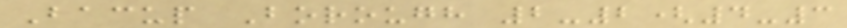Bacup Borough 2-2(4-3
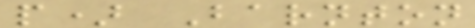p) Barnton
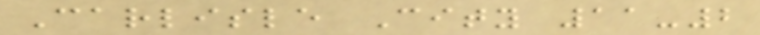Carlisle City 11-2
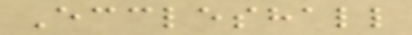Eccleshall
